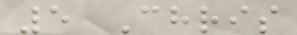5 Chris
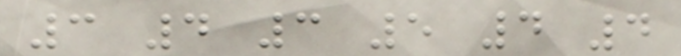3 4 3 5 4 4
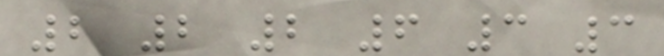2 2 2 6 3 3
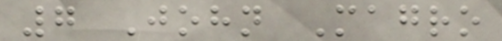7 John Magro
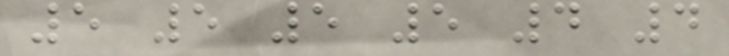5 5 5 5 4 4
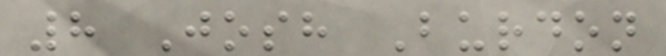8 Josh Burdon
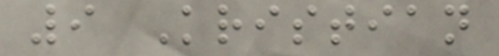9 Kristian
